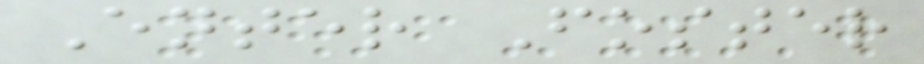Enter Foster
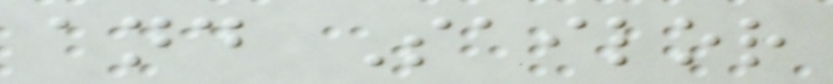and Sailor
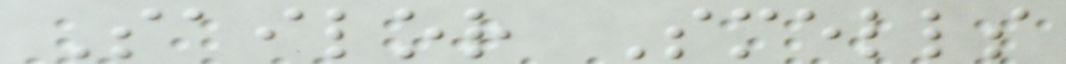Sailor Smells
